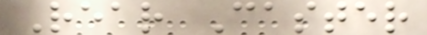Rear Caster
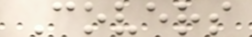Covers
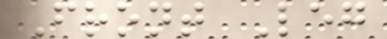Front Leg
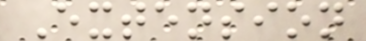Extension
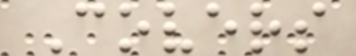Covers
